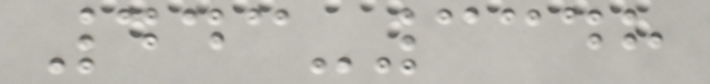443-3348
